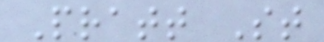Pratt St
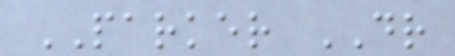PARKER DR
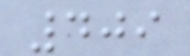409
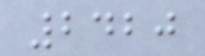2420
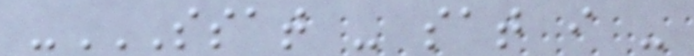-SSAT - SAT I -
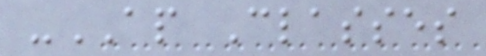-AP Classes
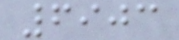6903
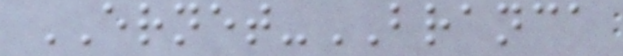ERNET-BRANCA
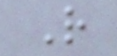R
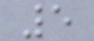5
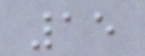15
